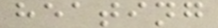heating
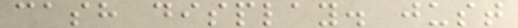cash display. just
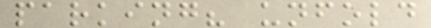parking? unfold
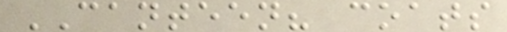CANTEEN? coats
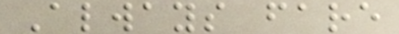Always fare
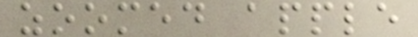zoomed apple
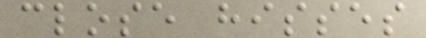close hisses
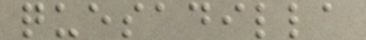quesadilla
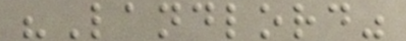"Landlord"
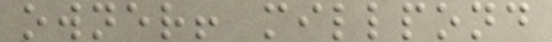owner! millpond
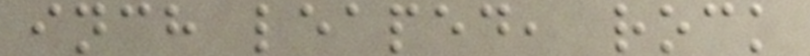inch leaped, rock
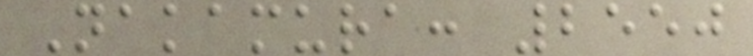Nakamura: 2550
